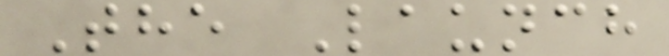The Launch
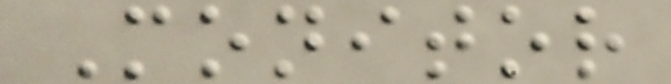Monitor
